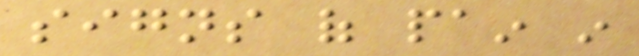signs of pain in
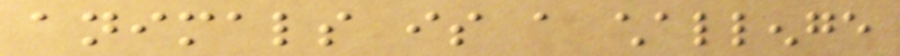animals is a challenge
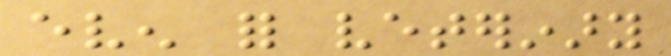even for veterinary
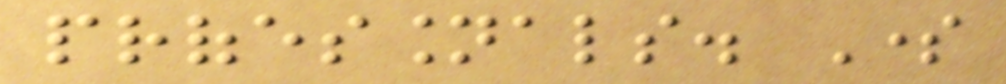professionals. Some
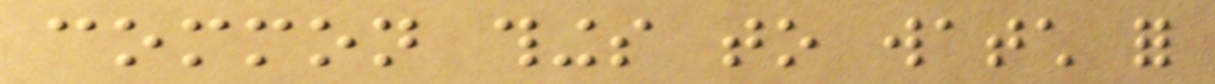common things to watch for
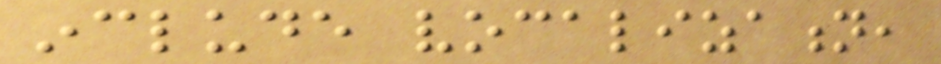include vocalization,
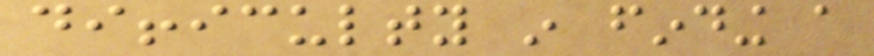difficulty in finding a
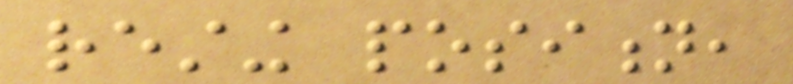resting position,
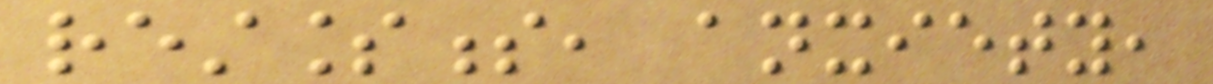restlessness, anxiety,
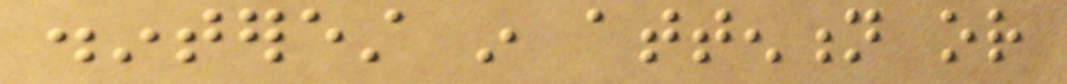disinterest in attention or
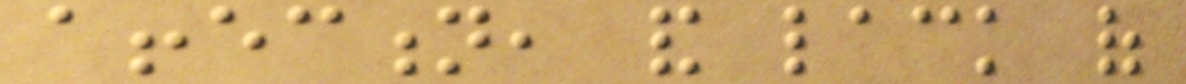affection, and lack of
